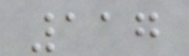117
